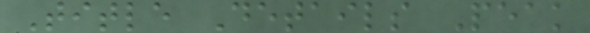Title Details Peak
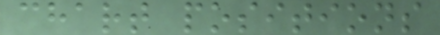chart positions
